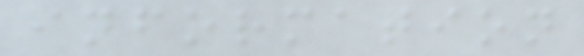information
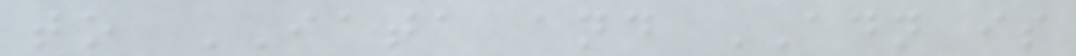to IATA and ADN is
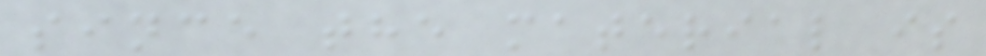since the material is
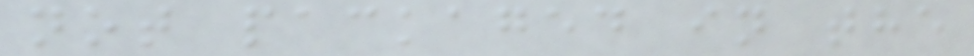not packaged in the
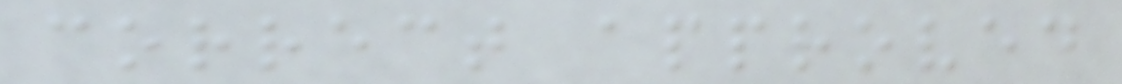correct approved
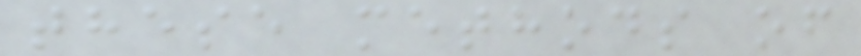these methods of
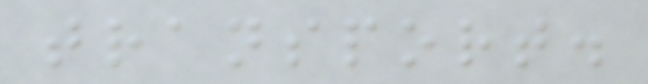transport.
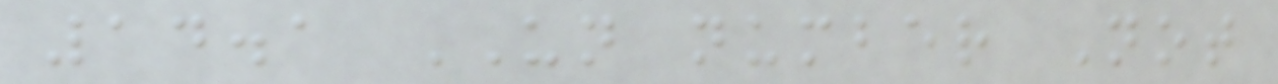14.1 UN number Not
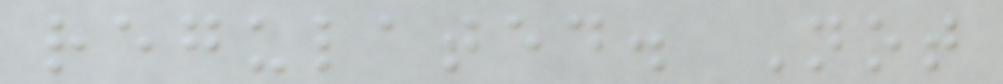regulated. Not
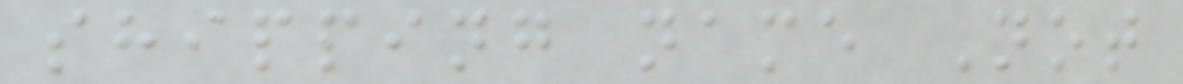shipping name Not
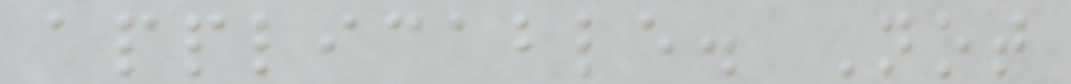applicable. Not
